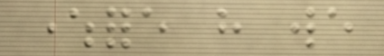wherefore have we
